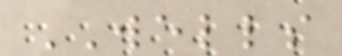WELLS
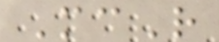McR
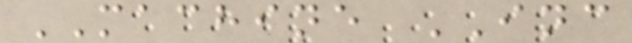MACHINE INC
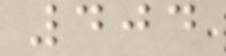404
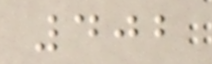402
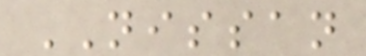NISSAN
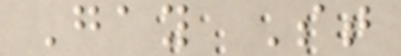Gay St
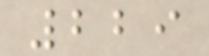229
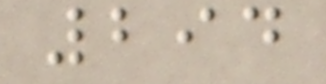294
